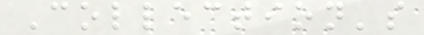Collection's
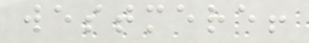westmere!
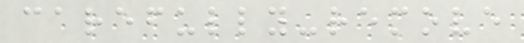carefully-remove
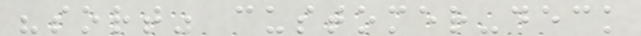"sort" customer-deck
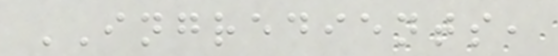INGREDIENTS,
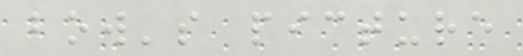bow's picture
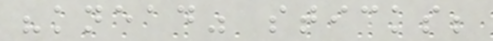"knead" sticks;
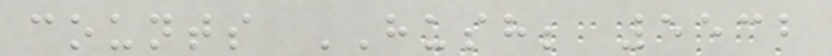counts HUSH; 5532
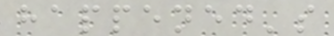happened's
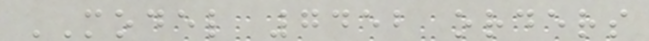MODEL 7452 orders
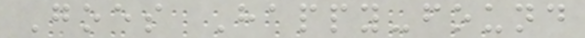Goes Happy-found
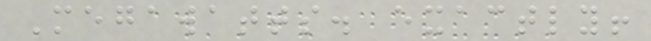Megawatts. exactly!
